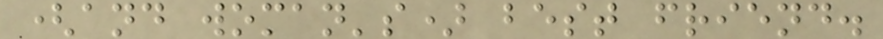(and woman's) best friend.
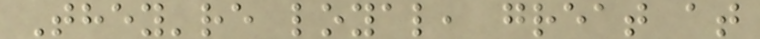They're loyal, great at
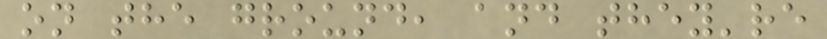on the ground, and they're
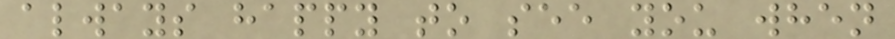always happy to see you when
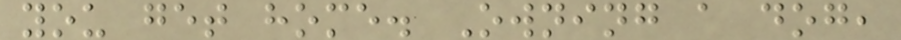you get home. Owning a dog,
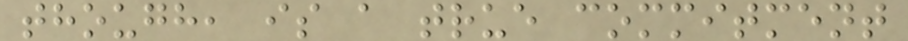though, is a true commitment
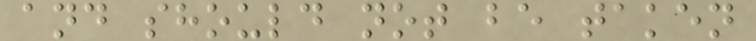and should not be taken
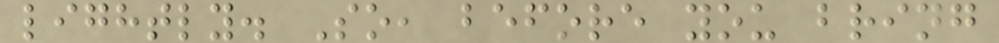lightly. So, before you bring
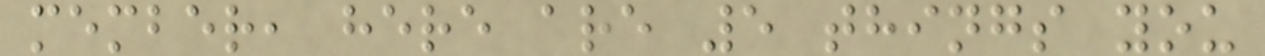member, here are 5 things you
